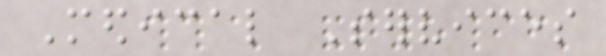Medical Services
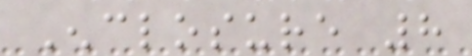Enclosure 8
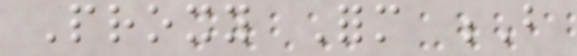Proxy Form B
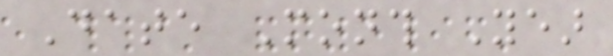Date Month Year
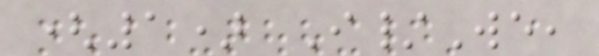(1) I/We,
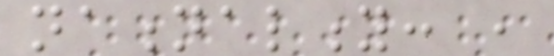nationality: ,
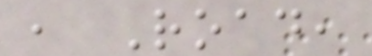, Road,
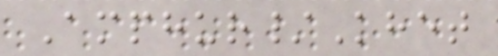Amphur/Khet
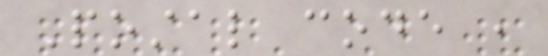Postal code ,
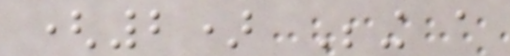(2) Being a
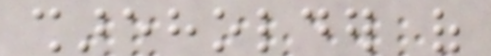shareholder of
